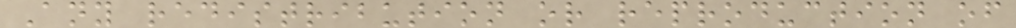Any redistribution or reproduction of
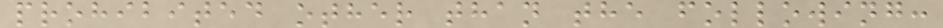prohibited other than the following:
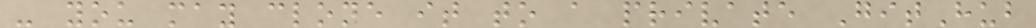- you may clone it to a private GitHub
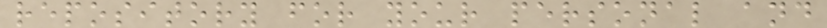repository for your personal and
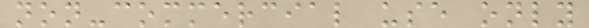non-commercial use only
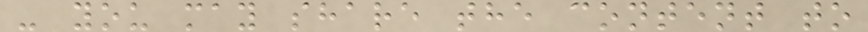- you may share the content to
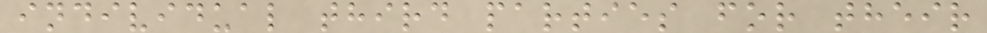individual third parties for their
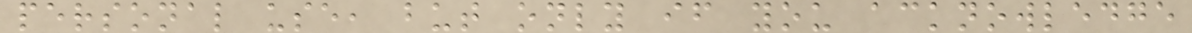personal use, but only if you acknowledge
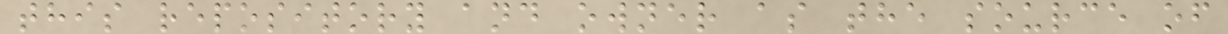this repository and owner as the source of
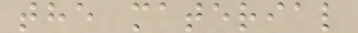the material
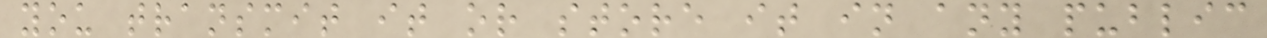you transmit it or store it in any public
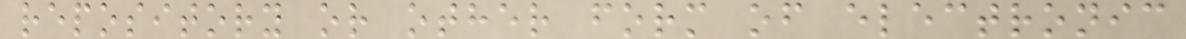repository or other form of electronic
